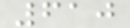610
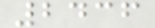2436
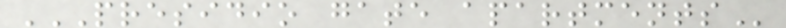PRESIDIO GATE APARTMENTS
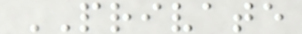PRIVATE
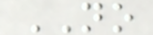NO
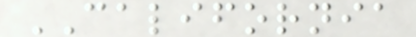CALIFORNIA
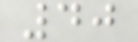40
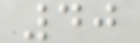40
